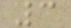3
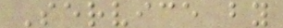Service by
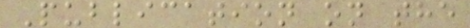Publication on the
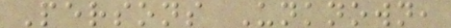Persons Unknown,
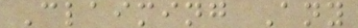Claiming Any
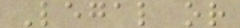Legal or
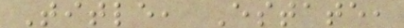Title, Estate,
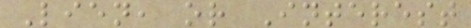Lien, or Interest
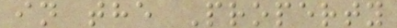in the Property
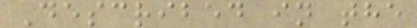Described in the
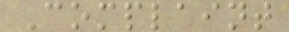Complaint
